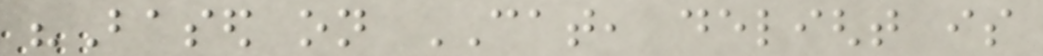"Based on CAT, delight is
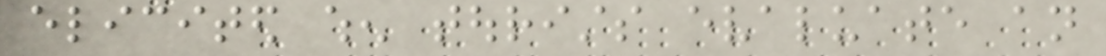elicited when tourists evaluate an
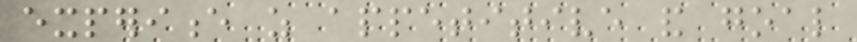experience as appetitive and goal
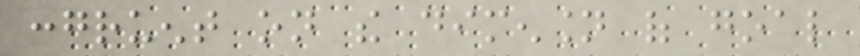congruent on the dimension of goal
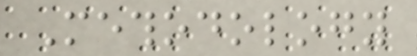Methodology
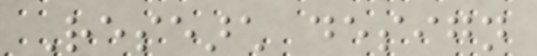Research design
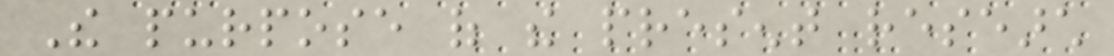The purpose of the present research
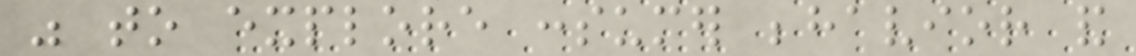was to explore consumer behavior and
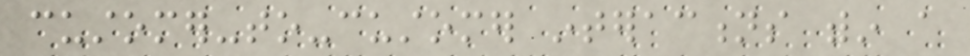customer-to-customer interactions within a
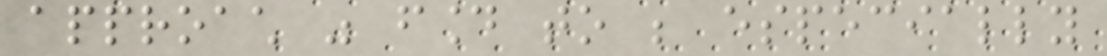approach was found to be especially
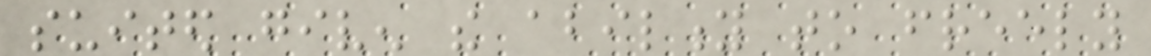suited given the ability to freely
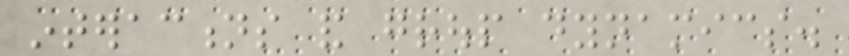interactions and group dynamics.
